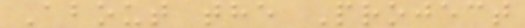About the Project
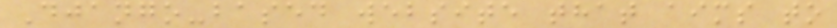Django-based website that aims to
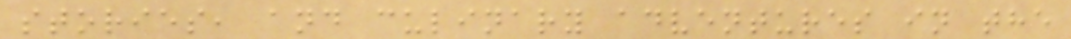stories, and culinary adventures in the
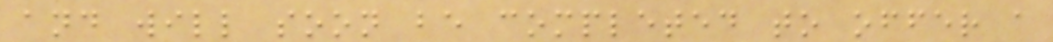and will soon be completed to offer a
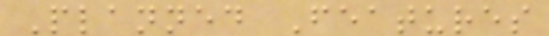Planned Features
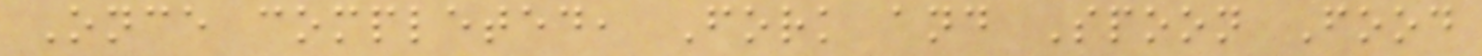Once completed, Fork and Spoon Food
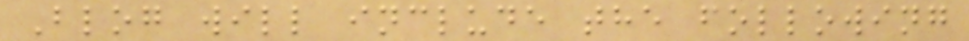Blog will include the following
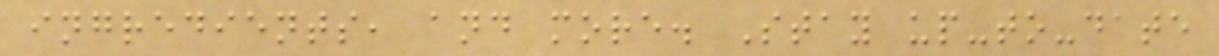ingredients, and more. Stay up-to-date
